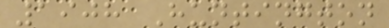1908 Huntington
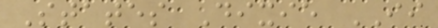States Dixie II
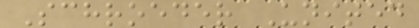Schroeder United
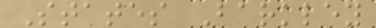States Barkley
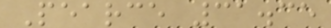Pearce 31.35
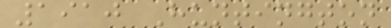1910 Huntington
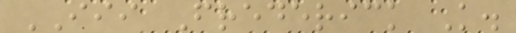III Frederick K.
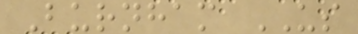Burnham US
